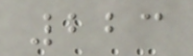223
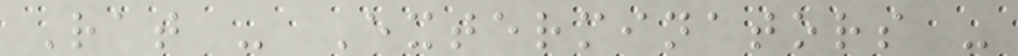Rat - Exterminators -
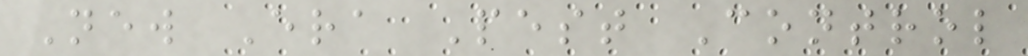New Era Pest Control
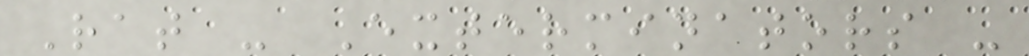Rat - Exterminators -
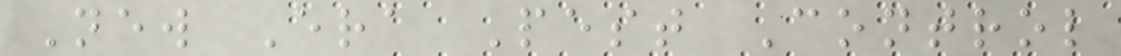New Era Pest Control
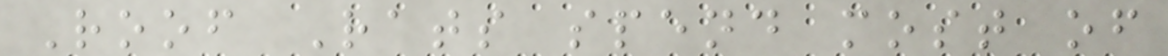Roof Rats spend most of
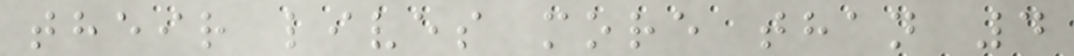their lives more than 4
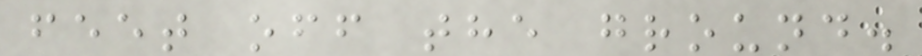feet off the ground.
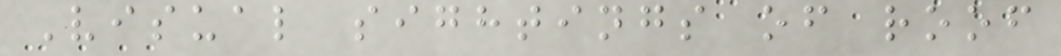Visual sightings of roof
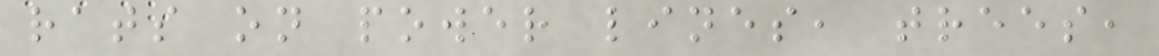rats on power lines, trees,
